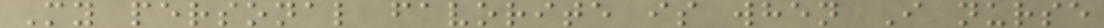My personal favorite is when I nurse
